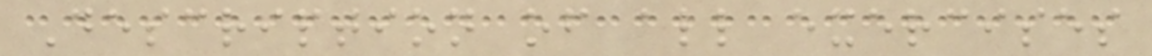Description of all exercises
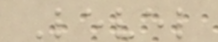Level
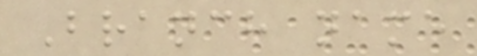Branch name
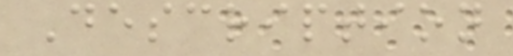Description
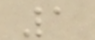1
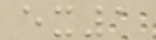ex1
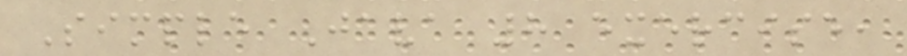Simple Java 8 exercise,
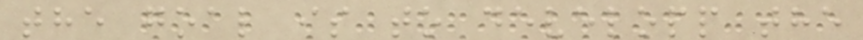the goal is to developp the
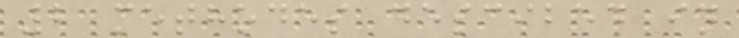2 methodes descibed in
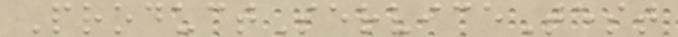ProductServiceTest
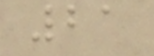21
